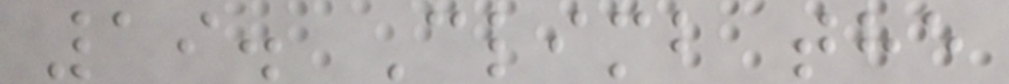19. Climb the
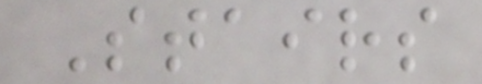Stairs
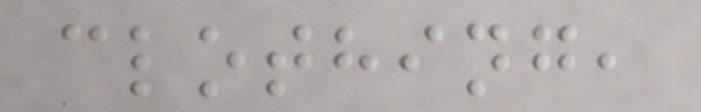clothing,
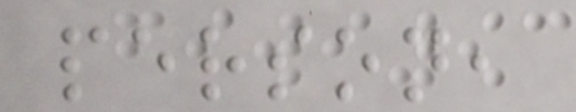person,
